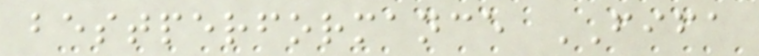bestperformance FIFA
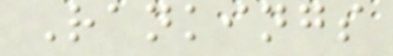Rankings
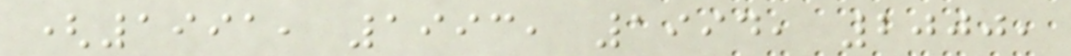(1991, 1993, 1994, 2000,
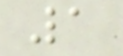1
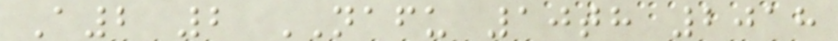A2 2 NAFU 10th 2018
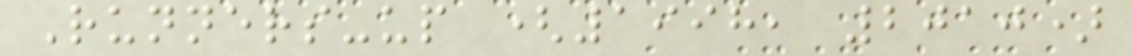Runners-up (1998, 2010)
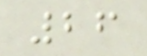26
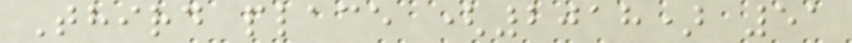Third place (2018) 51
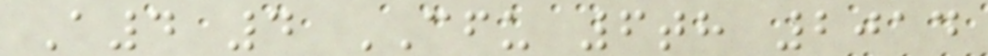A4 4 CFU 6th 2014
